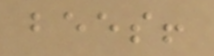bees!
